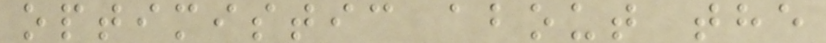optimistic about the
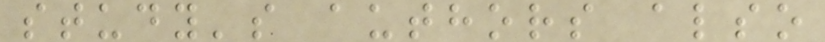study's authors also
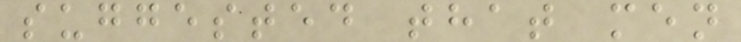suggested that men
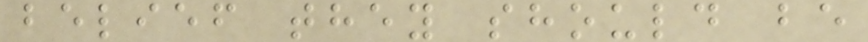belief they should be
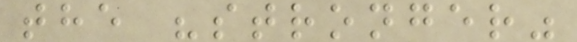the "stronger"
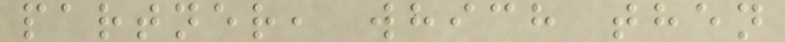partner, which then
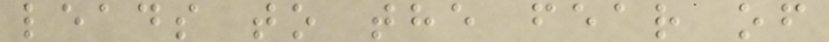leads to the fear of
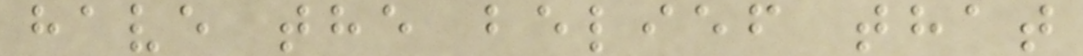have the belief that
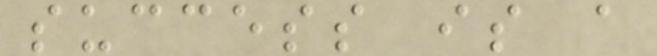success is a
